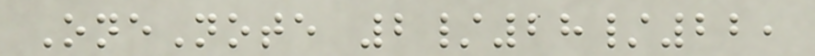OneNote 2/28/22,
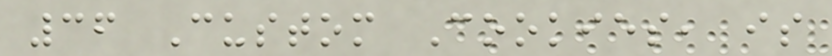36 Custom Cookies, is
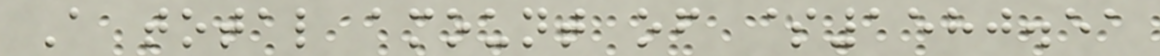A total amount of $1580.51
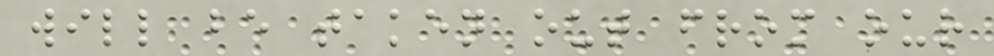will be taken out from our
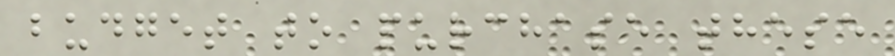budget to purchase these
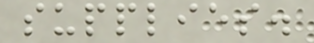supplies.
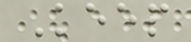Keep
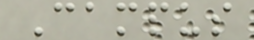Campus
